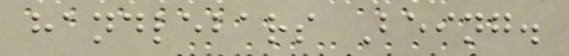handlebars Being.
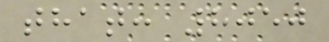that: 8050
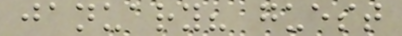january? guest
